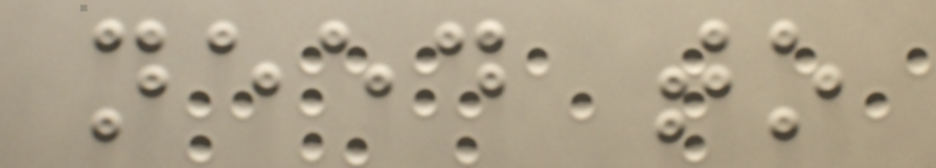need to
